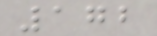172
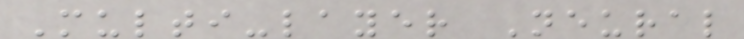Multi-layer Neural
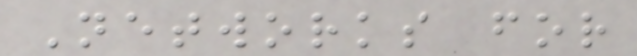Networks for
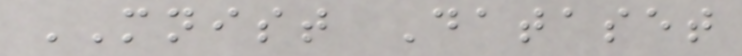MNIST Dataset
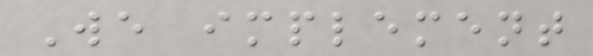We implement
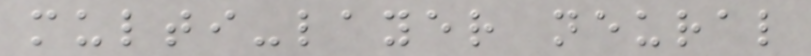multi-layer neural
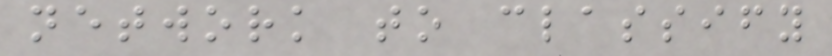network to classify
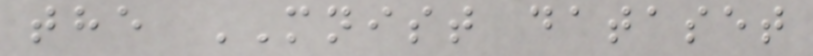the MNIST dataset
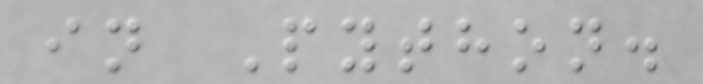in Python.
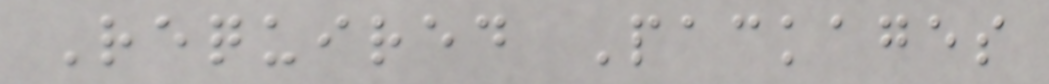Required Packages
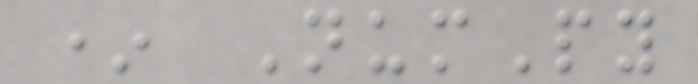* NumPy
